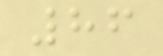86
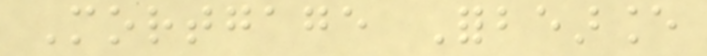Mortgage Forbearance
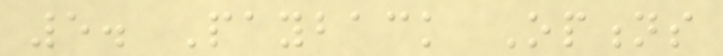5. Payback Options
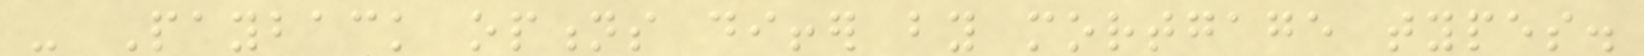- Payback options differ by mortgage types.
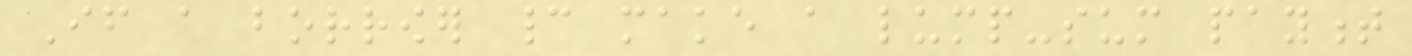If a borrower cannot make a lump-sum payment
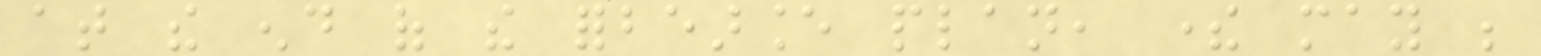at the end of the forbearance plan, there may be
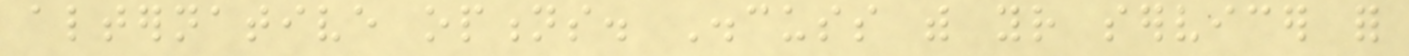alternative options. Discuss with your servicer for
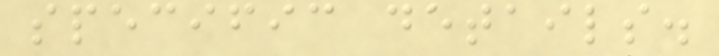specific details.
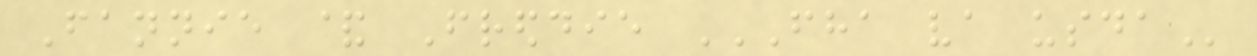Fannie & Freddie FHA VA USDA
